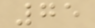75
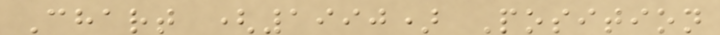Chart (1990) Position
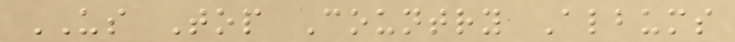US Top Country Albums
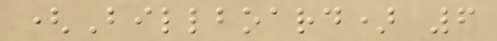(Billboard) 6
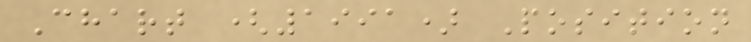Chart (1991) Position
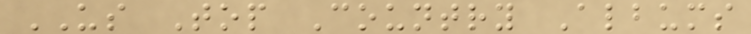US Top Country Albums
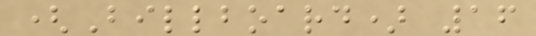(Billboard) 16
